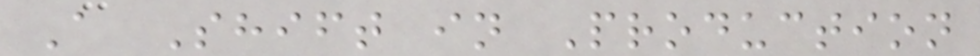A Shift in Production
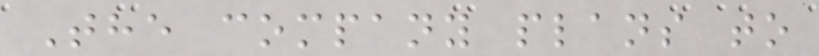The company plans to
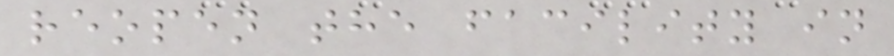reopen the facility in
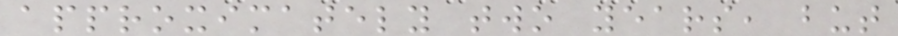approximately two years, but
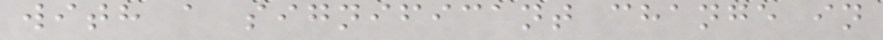with a significant change in
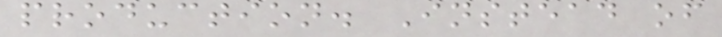production. Instead of
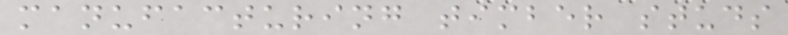manufacturing timber studs
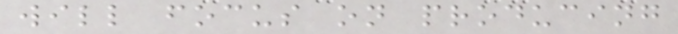will focus on producing
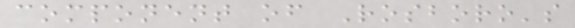component of Rosboro's
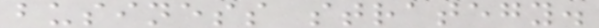business strategy.
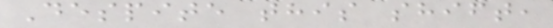Despite this shift,
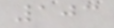103
